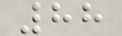88
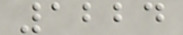1224
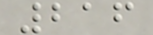216
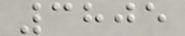3805
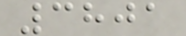3801
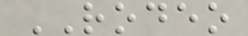RODEO
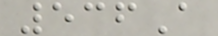536A
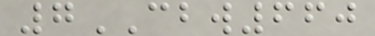7CBW660
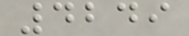4249
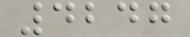4247
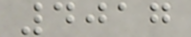4017
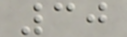30
